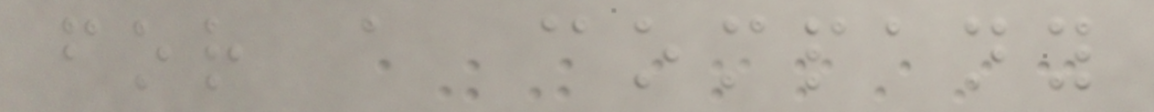for a company
